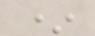*
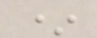*
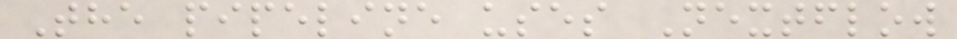The pipeline uses Nextflow
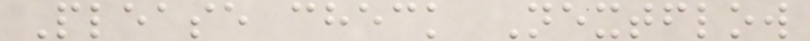Please check Nextflow
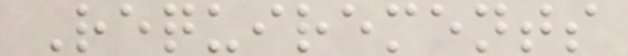Requirements
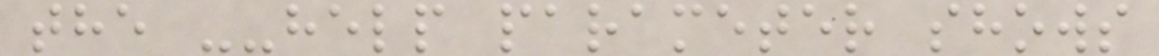the --help parameter shows
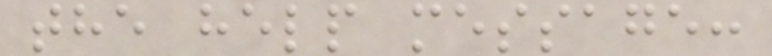the help message:
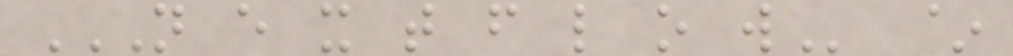N E X T F L O W ~
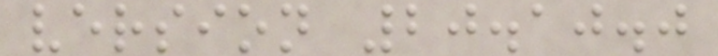version 20.10.0
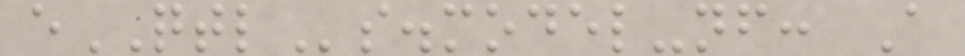eQTLs.model-nf: A
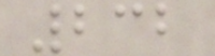232
